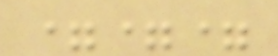===
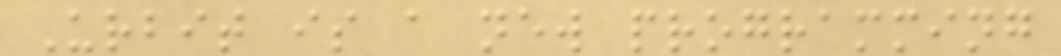Urbit is a new programming
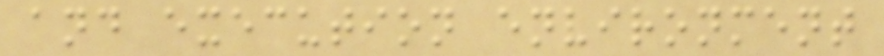and execution environment
